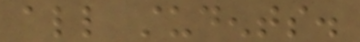all students.
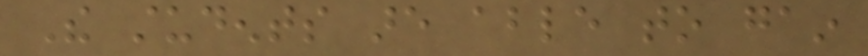The students are able to gain
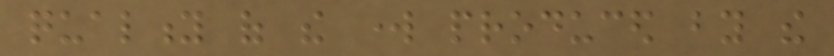quality of the work produced by the
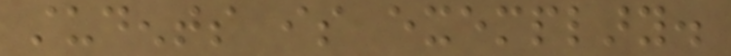students is exemplary.
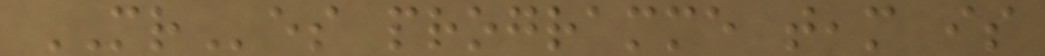MRes programme team is
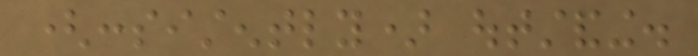(consistently) outstanding.
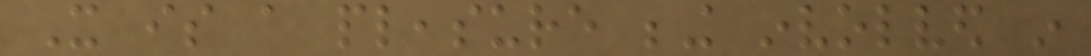It is a pleasure being involved in
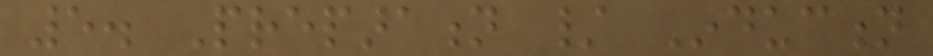5. Preparation / Induction
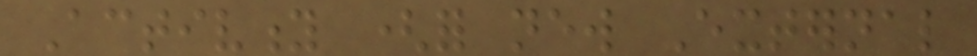Activity (for new External
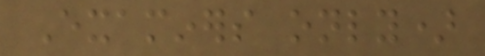Examiners only)
